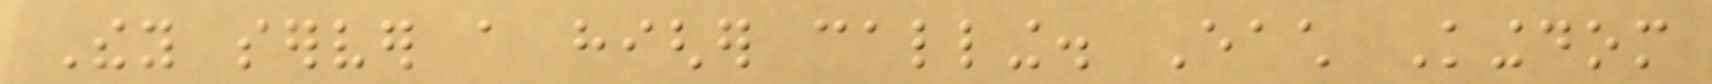They server a higher calling. Each Kingdom
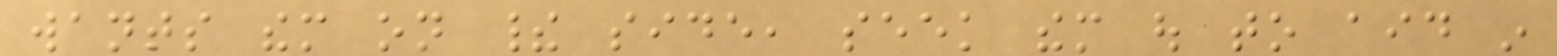wants them on their side, seek them out to aid in
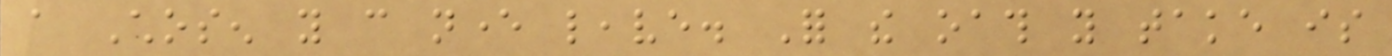a Chosen you can never leave. For the oath you take is
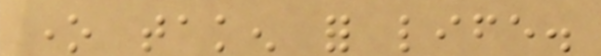one taken for life.
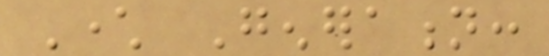Character Generation:
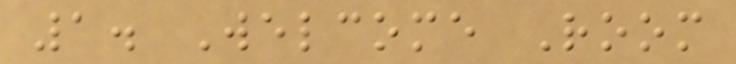1. Welcome Room
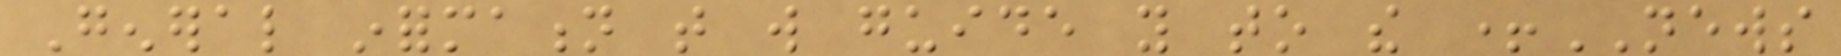General information that will guide you to the +NEWS
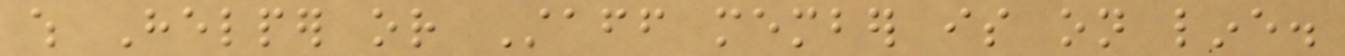which Helper or Staff member is on line.
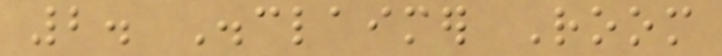2. Disclaimer Room
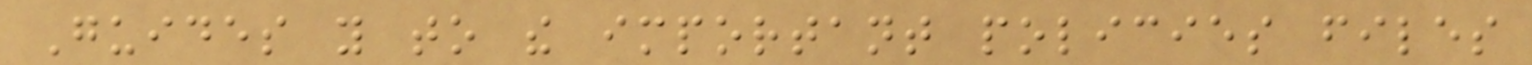Guides you to the important policies files
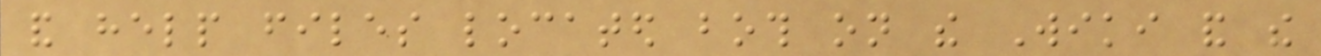and help files located both on the Wiki and the
